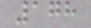178
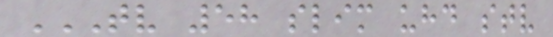TV 58 SLIM UHD STV
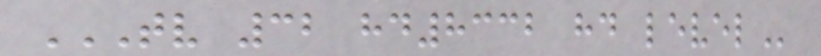TV 32 HD8332 HD LEVEL
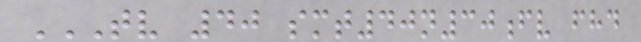TV 40 SMT40N30FV FHD
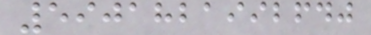5901821992640
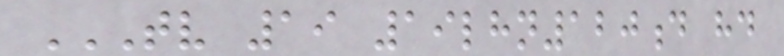TV 19 19LHN120D HD
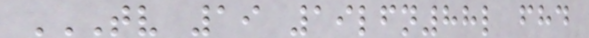TV 19 19LFN88L FHD
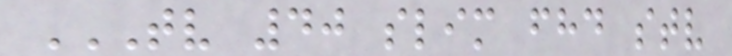TV 40 SLIM FHD STV
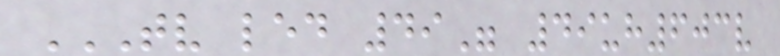TV LED 49" 49UH603V
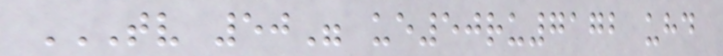TV 50" UE50RU7172 UHD
